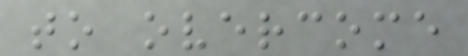to overcome
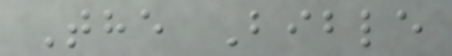The Bible
